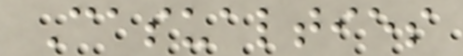Casualties
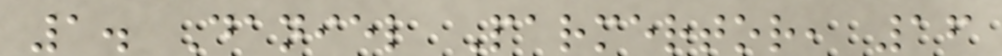1. Daniel Parmertor, 16
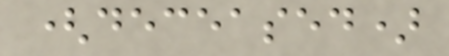(deceased)
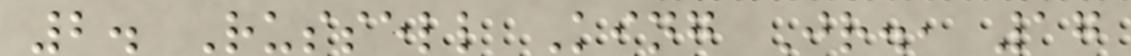2. Russell King Jr., 17
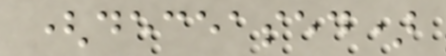(deceased)
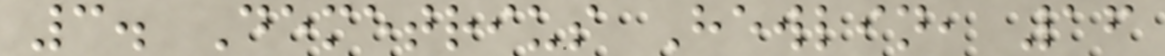3. Demetrius Hewlin, 16
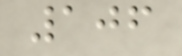106
